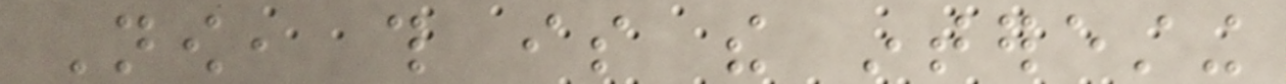Now, this is the interesting
